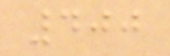400
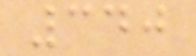340
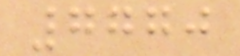7770
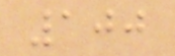100
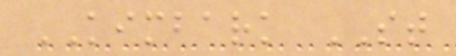KIMBARK ST
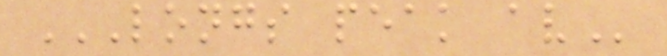LONGS PEAK AV
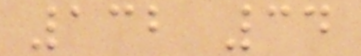132 34
